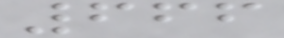666
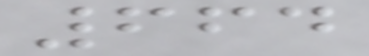664
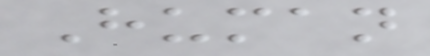Human
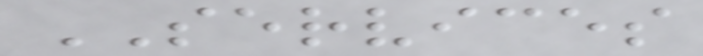SERVICES
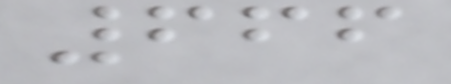666
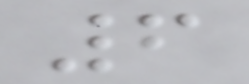6
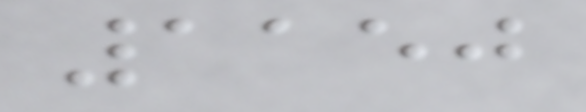1150
